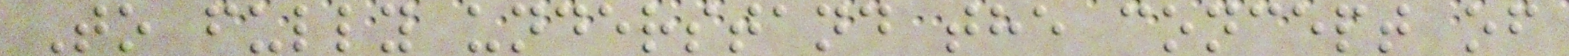To fully understand the concept of
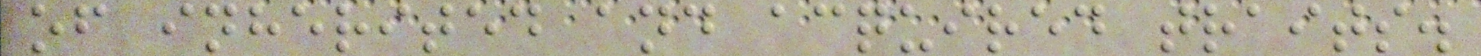of inherited and acquired traits.
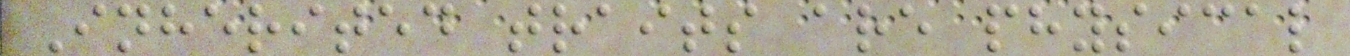Inherited traits are physical
